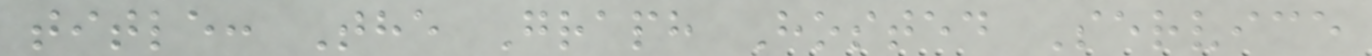title: The Graph Hosted Service
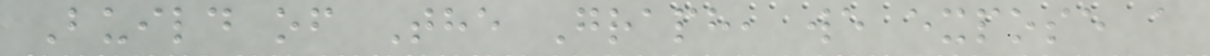Build of The Graph, we expose a
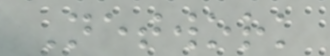Network
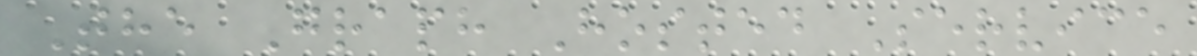The Graph Hosted Service
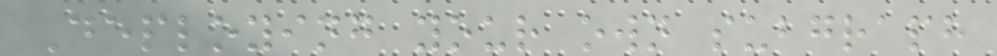Deploying your own subgraph
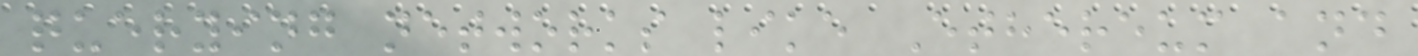querying networks like Ethereum and
